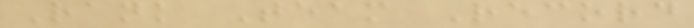Rank Team Record
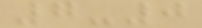7-0
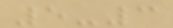5-3
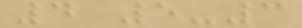4 5-3
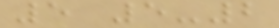5 5-2
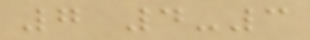7 4-3
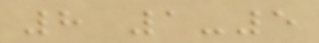8 1-5
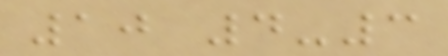10 4-3
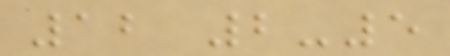12 2-5
